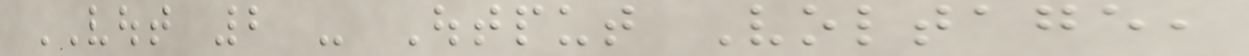VOUT 2 - Output Voltage,
